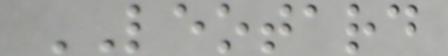LEOTARD
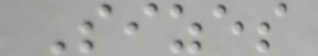Sizes
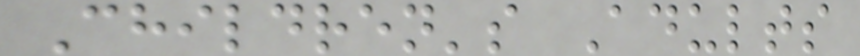Children's Adults
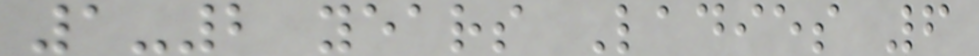1-2 years Ladies 6
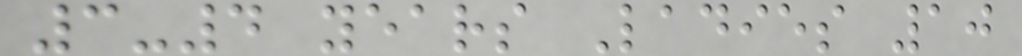3-4 years Ladies 10
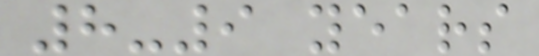8-9 years
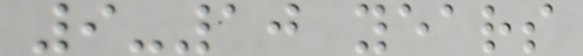9-10 years
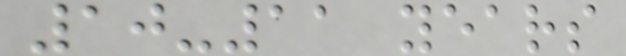10-11 years
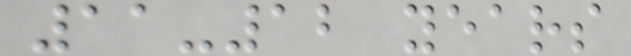11-12 years
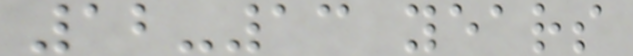12-13 years
